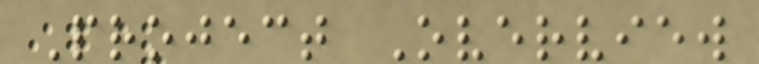Project Overview
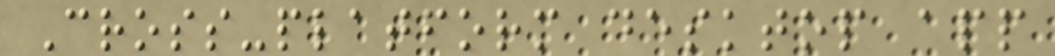Cross-platform desktop app
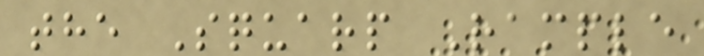the Squarp Rample
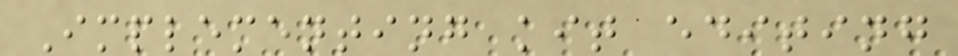Implementing kit editing
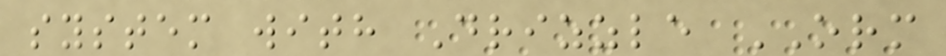system with Drizzle ORM
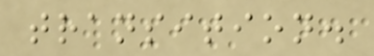transition.
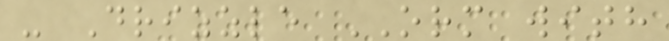- Drizzle ORM with
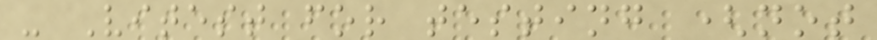- Vitest for testing (not
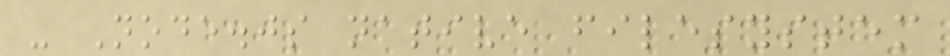- Node.js native filesystem
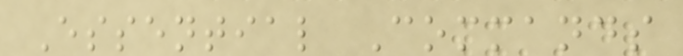Essential Commands
